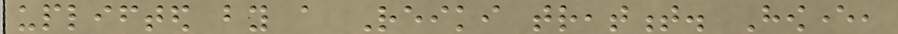uplifted by a Reiki treatment. However,
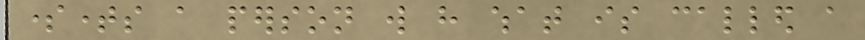sometimes a person will have what is called a
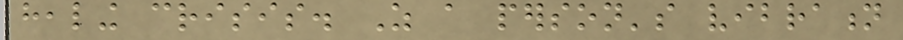healing crisis. As a person's vibration
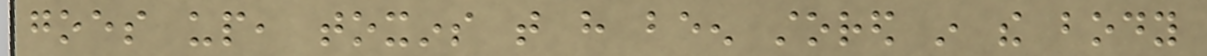goes up, toxins that have been stored in the body
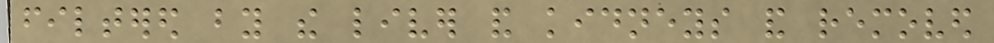filtered by the liver and kidneys and removed
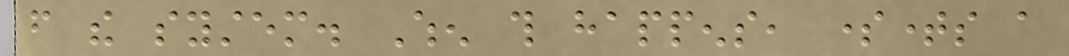from the system. When this happens, sometimes a
